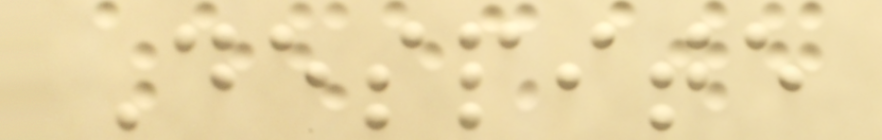Despite
